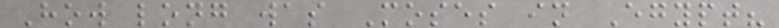How long was Moses in Egypt?
